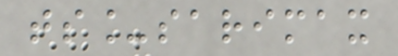ts_sarimax
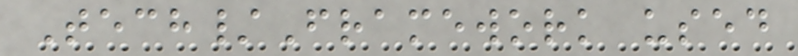Tech/Framework used
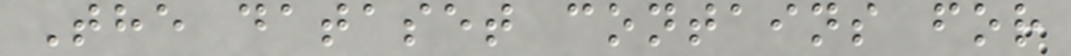The dataset contains for
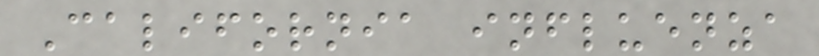California influenza
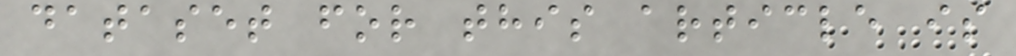dataset for this article is
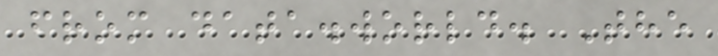from data.world. The
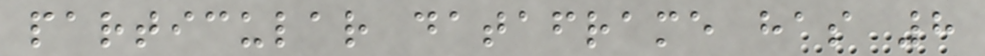particular dataframe has 8
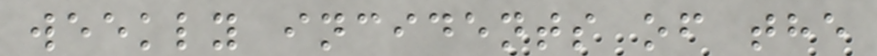weekly incidents of the
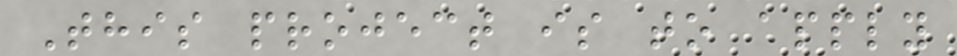This project is to apply
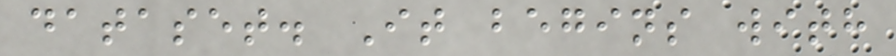dataset. It begins with
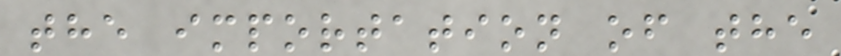the importation of the
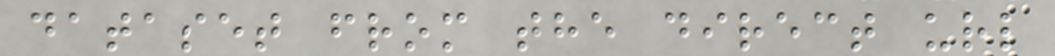dataset from the direct url
